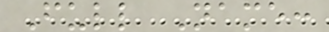Full Name:
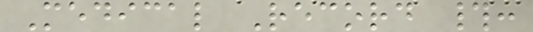Medical Record #:
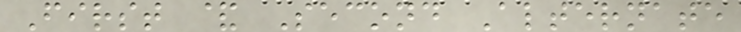First & Second Alternate
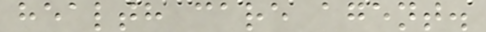health care agent.
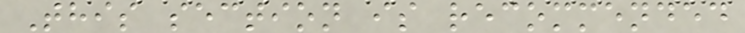This section is recommended
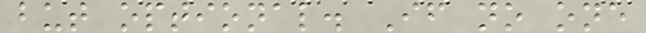but optional. If no one
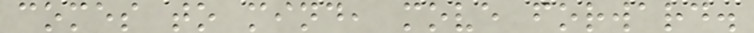comes to mind, move forward.
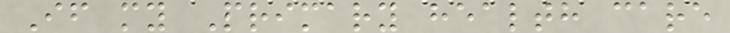If my Primary health care
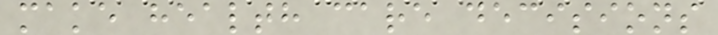make health care decisions
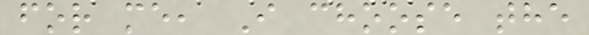for me, I choose the
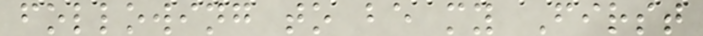following to be my First
